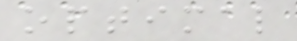optimal
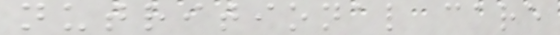nutritional care
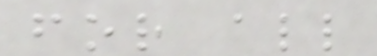for all
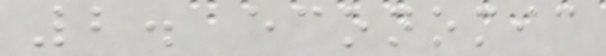2. economic
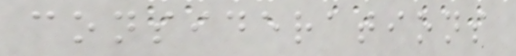considerations
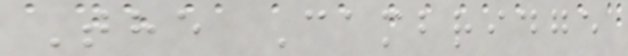The Cambridge
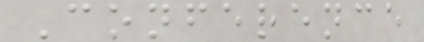Conference
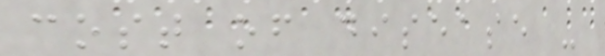cost of disease -
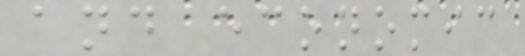and economic
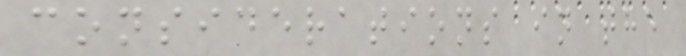considerations in the
